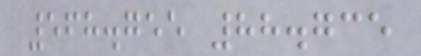568.755 88.735
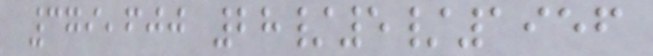379,600 28/5/1956
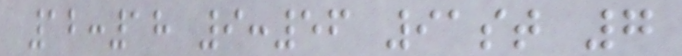12:18 9:56 91st 7
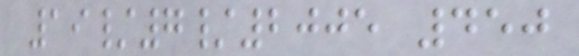19/7/2005 450
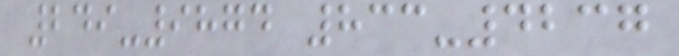249-9874 833-4237
